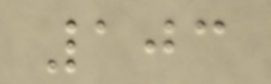103
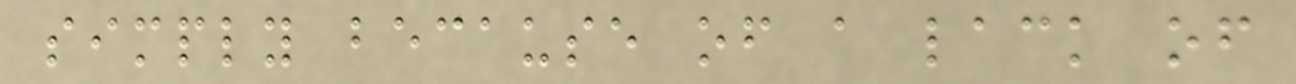simply because of a lack of
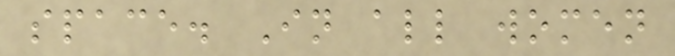space. In all women
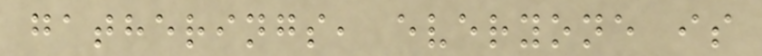gatherings, everyone is
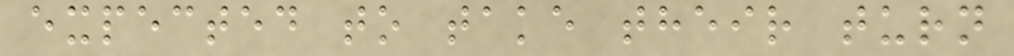expected to take their turn
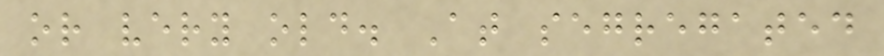or very old. At segregated
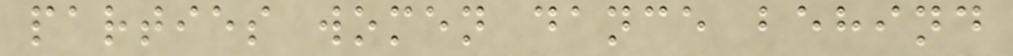parties women dance behind
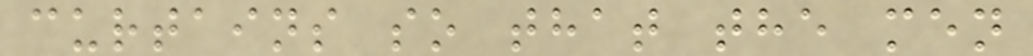curtains so that the men
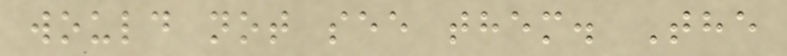would not see them. The
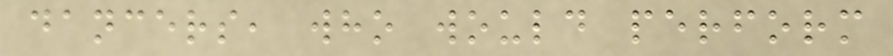dancers, who would perform
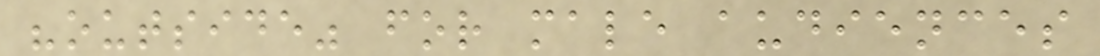"outside" for male audiences
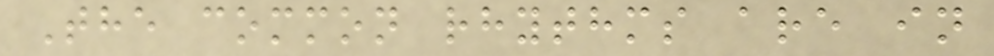The common rhythms are in
